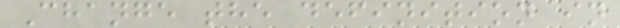Change the definition in
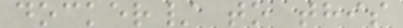docker/ to this
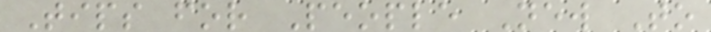Tips for People New To
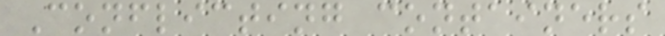Conflicting containers
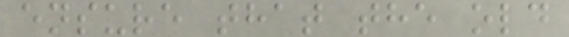ensure that the old
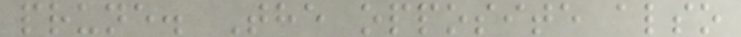prune. The opposite also
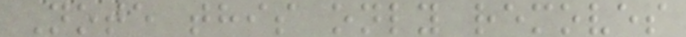Note this only removes
